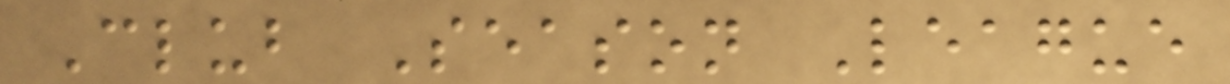Club Season League
